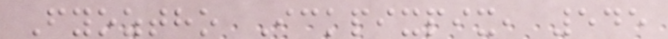Fyoztho Ickpixpix, 545
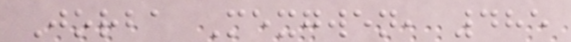Jorba Mexgwen, 485
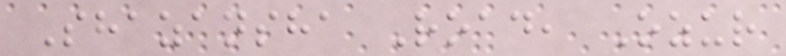Shazansha Road, Ozur
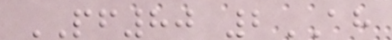PF80 2AH
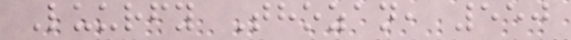Luurfy Thozan, 550
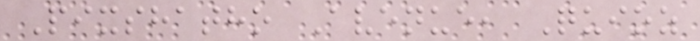Pixshatho Avenue, Quioz
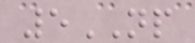5NP
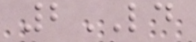2LD
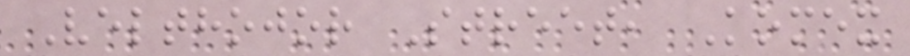Velthojor Street, Komex
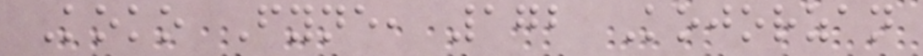Koko Fyne, 172 Kojorzan
